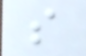s
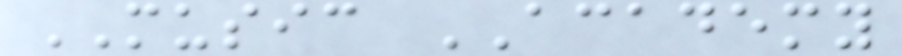MUSIC ACADEMY
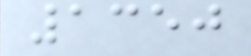1350
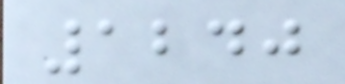1240
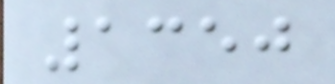1350
